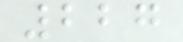227
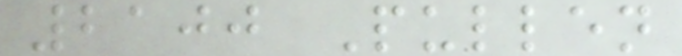2100 Pullen
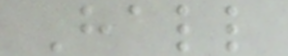Hall
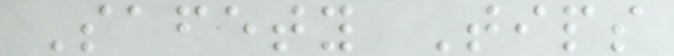Safety Tips
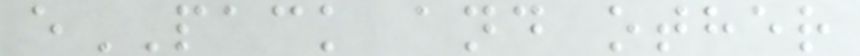ePACK and other
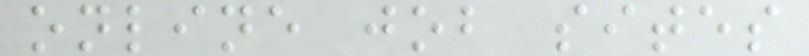online job sites
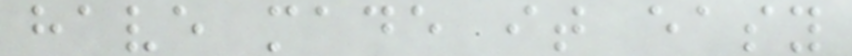have made it easy
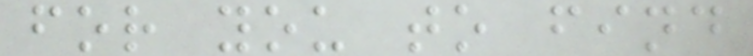for you to find
